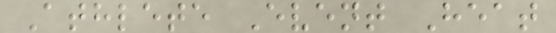Athlete Event Heat
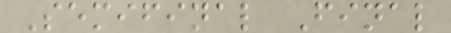Semifinal Final
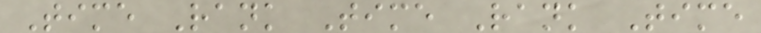Time Rank Time Rank Time
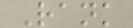Rank
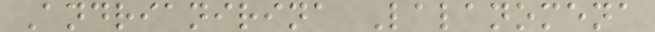Andrianirina Lalanomena
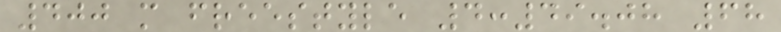400 m freestyle 4:49.08 68
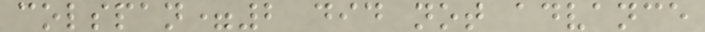colspan=2 did not advance
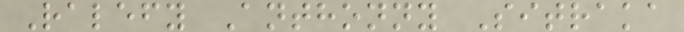Ralefy Anthonny Sitraka
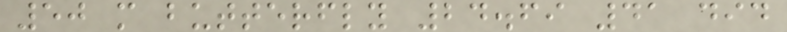50 m butterfly 24.69 41 did
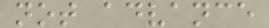not advance
